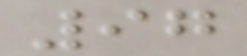97
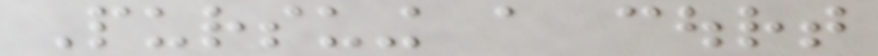Pursuing a court
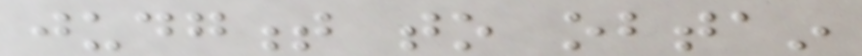judgment to obtain
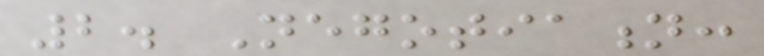2. Negotiation:
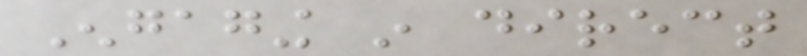Engaging in direct
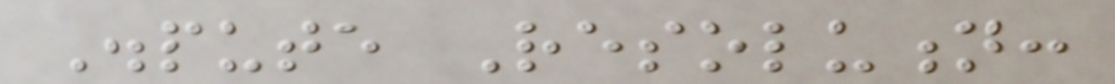Dispute Resolution:
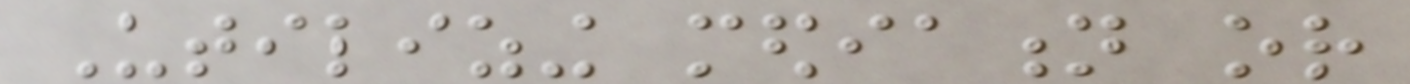Utilizing mediation or
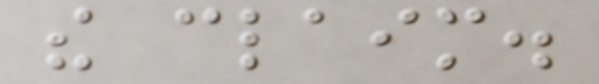the claim.
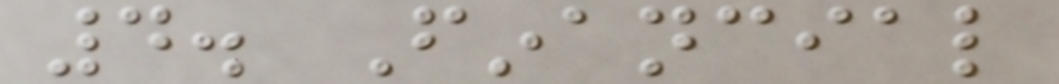4. Financial
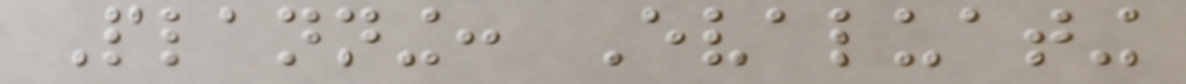Planning: Evaluating
